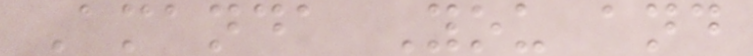Amanda You and
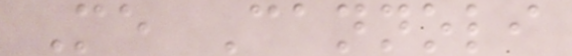Me Cannoli
